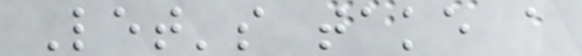Let's take a
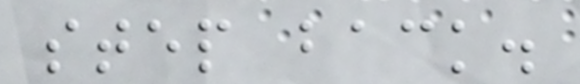step back.
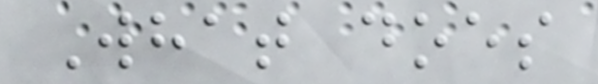What does
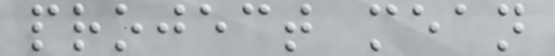project mean
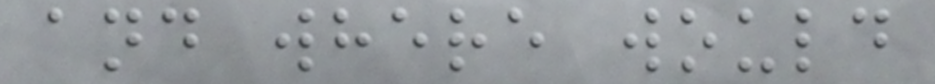and where would
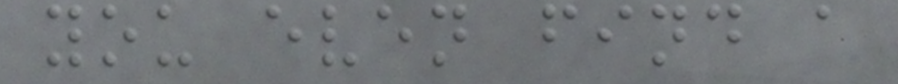you even find a
